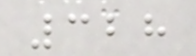328
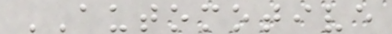AUTOMOTIVE
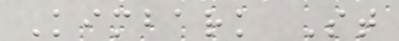Kimbark St
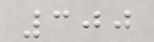300
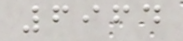6964
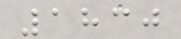1830
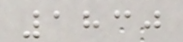1830
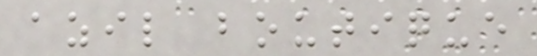azil boutique
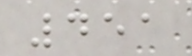451
